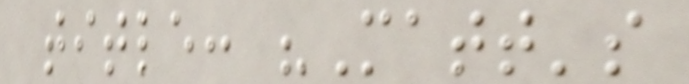title: "Matt's
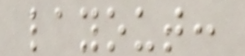layout:
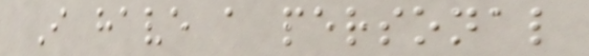I have a personal
